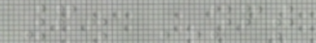6. NFT
